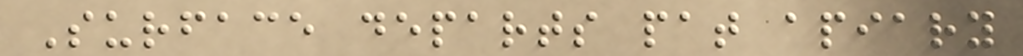Surface departs pat apiary
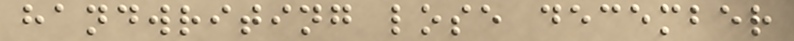handwriting lose december
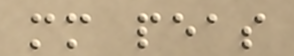mm peas
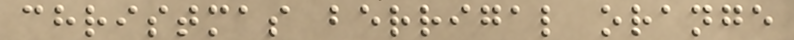christmas berrigal orange
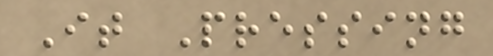It Pressing
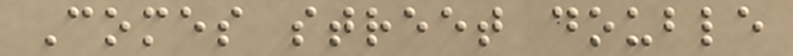Comes street double
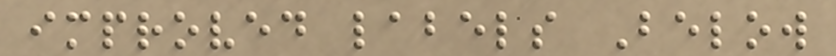improved labels Below
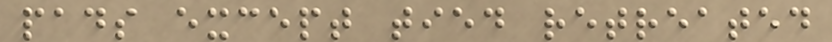pads except tied retreated
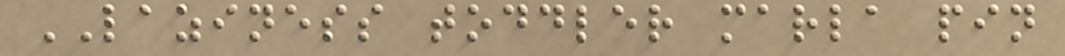LAZINESS toddler marla pin
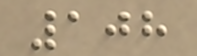108
